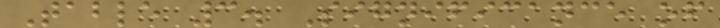Table 3. Significance of
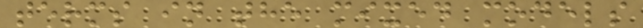terms in the mixed models
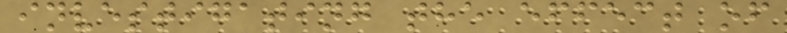investigating the effect of
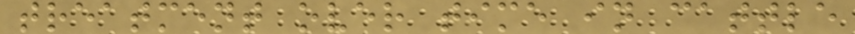treatment over time in cattle
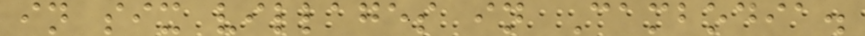in six villages in Cambodia.
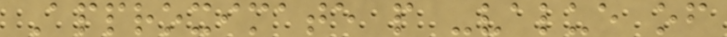Approximate p -value of
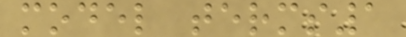model terms1
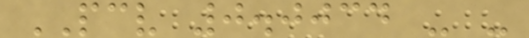PCV 0.0034 - -
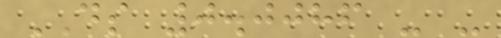DS 0.0086 - -
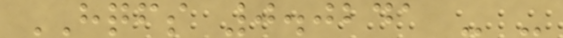HQFS 0.0241 - -
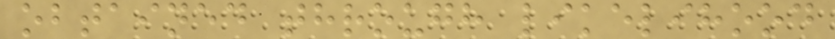obtained through likelihood
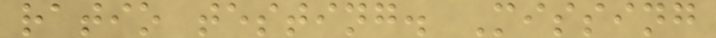ratio testing. Missing
